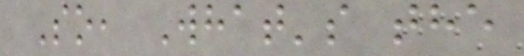So, What's the
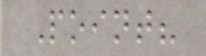Point?
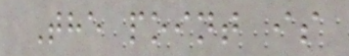The point is
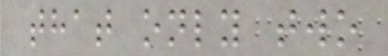that only two
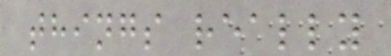things really
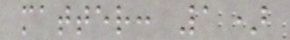matter: 1)
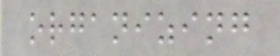organizing
